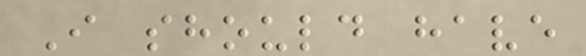I should have
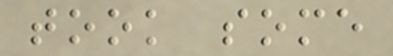took some
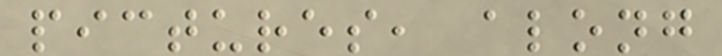pictures, along
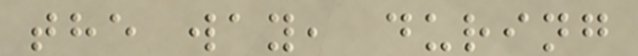the way, during
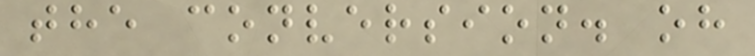the conversion. oh
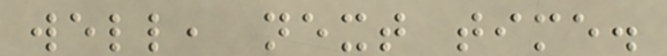well, next time.
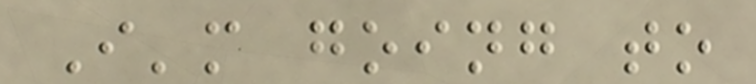I'm going to
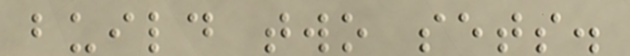build two sets.
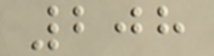208
